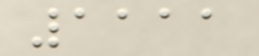1111
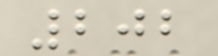202
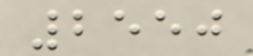2550
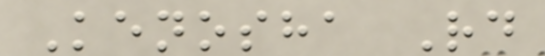Kenosha Rd
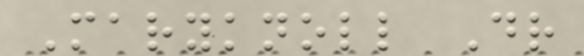Maryknoll Dr
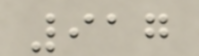917
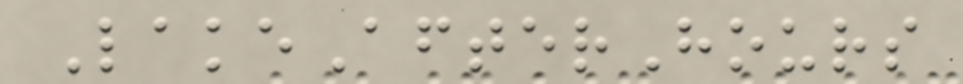LakeAfterHours
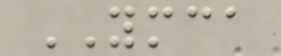YMCA
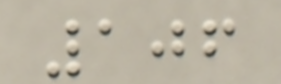106
